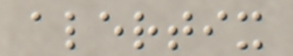alertix
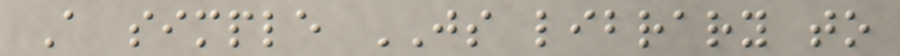A simple JS library to
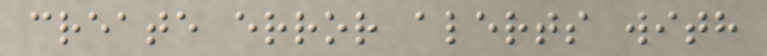create error alerts with
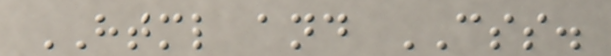HTML and CSS.
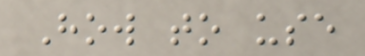How to use
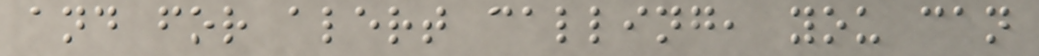and for alert calling, you can
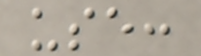use:
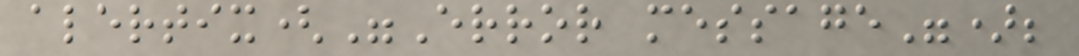alertix("Error message");
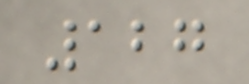127
